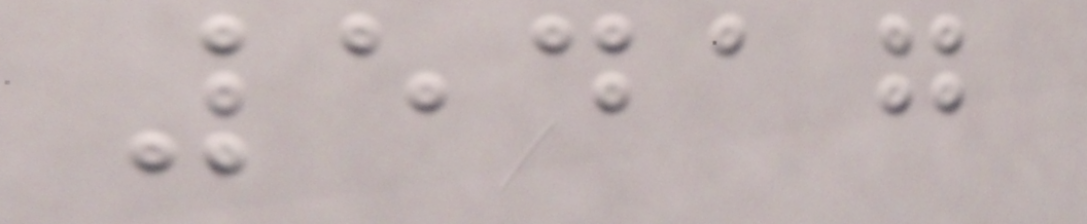5417
